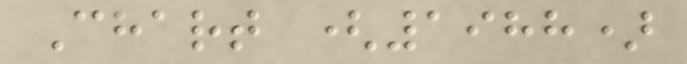Chart (1988)
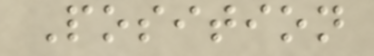Position
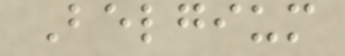Belgium
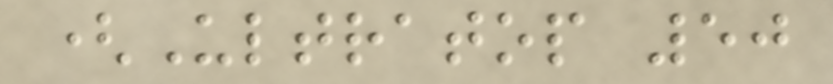(Ultratop 50
